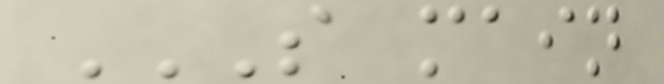S MAIN
